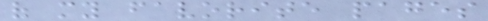of my favorite pages
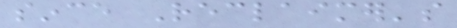since Reclaimer's
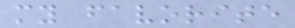my favorite
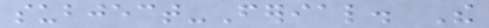subject-Ferial. The
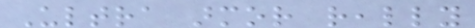Ultra armor really
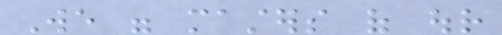We were masters of our
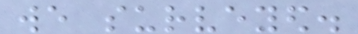we surveyed.
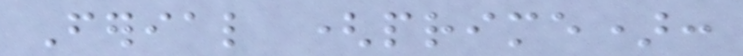Ferial (prime):
